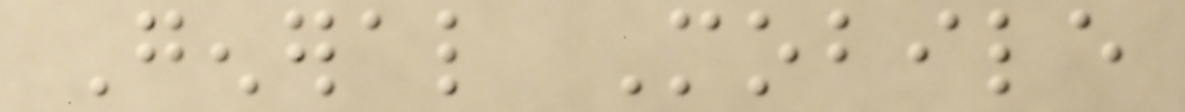General Mobile
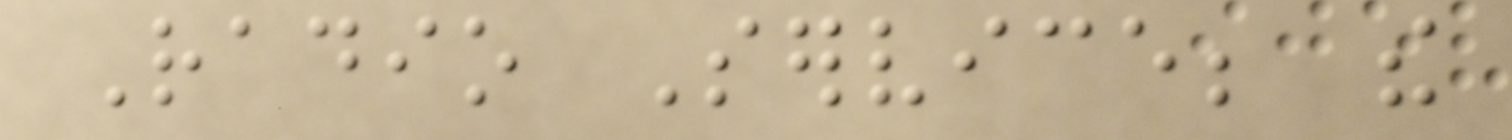Radio Service; the
